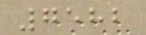7582
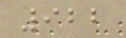922
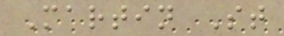Martin St
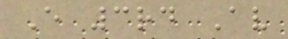E 3rd Av
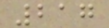217
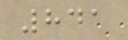841
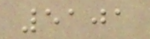5101
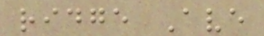ridge Ave
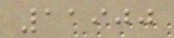11900
